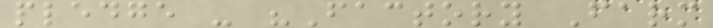pledge - "Factory Farm
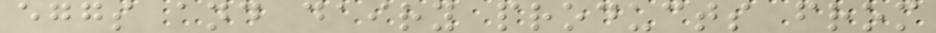eggs and dairy products from
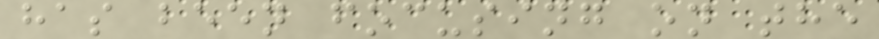has been focusing on the
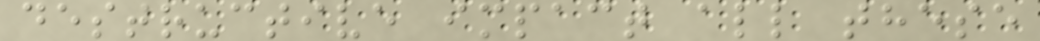destructive impact all these
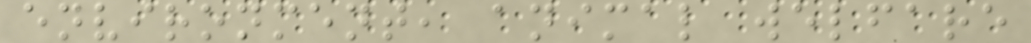environment, animal welfare
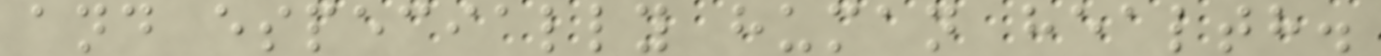and especially human health.
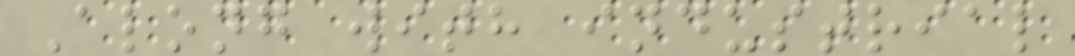Along with industrial
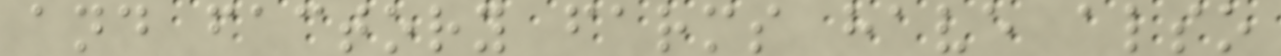and factory farms have also
